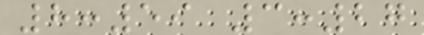8:59 3:27
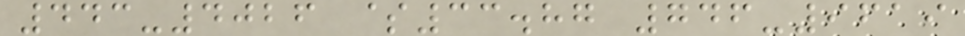443-4026 $33.87 746-9619
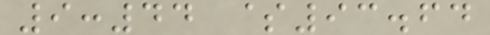9:44 $93.64
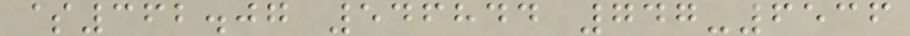$362.07 546844 747-6536
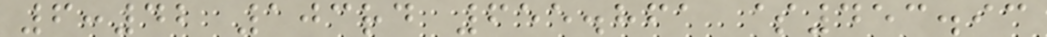6:42 103rd 655.861 $453.93
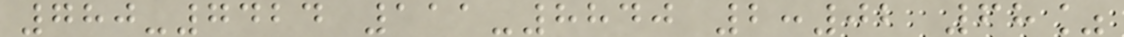780-7424 111-8840 2:02 68%
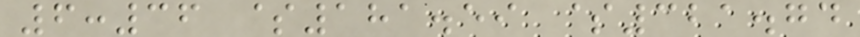6:36 $181.59 $321.74
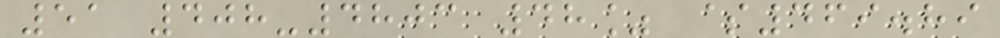51 408-4803 48% $469.89
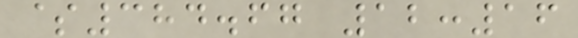$384.67 12:16
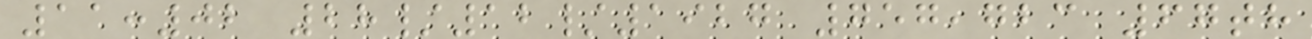11:02 28/12/1927 757,723 67th
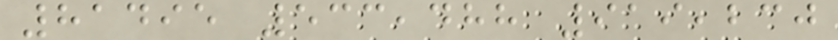81495 533,488 919,230
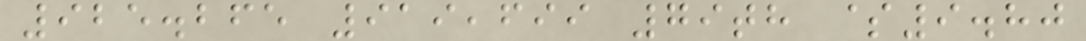925.265 919,699 79th $9.80
